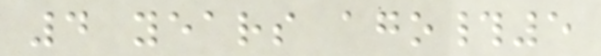4 years ago#5
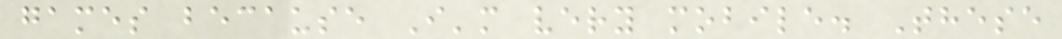games because I'm very mobile. These
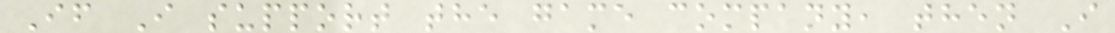If I support the game company, then I
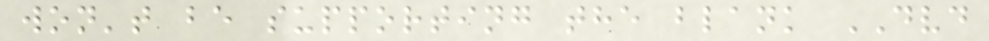won't be supporting the blank DVD
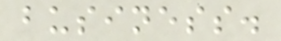business.
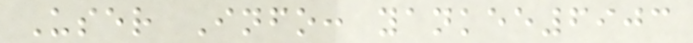User Info: yankee6903
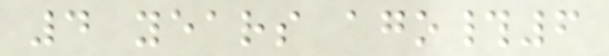4 years ago#6
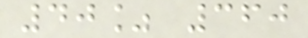40% 360
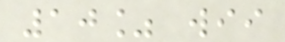10% wii
